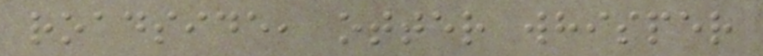roadside, otter whisper
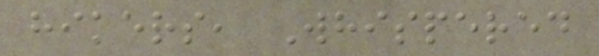hikers, Whispered
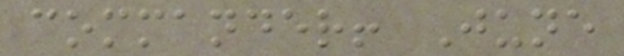commander! June
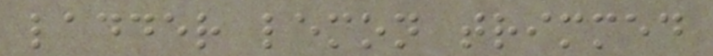ladder lemon trimmed
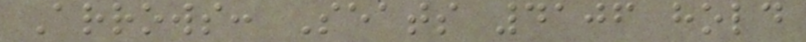Arrows: Seats 4106 hold
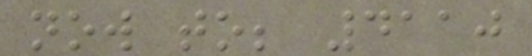now to; 4110
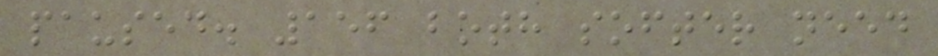paused. 156 both softer need
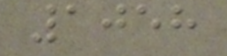1058
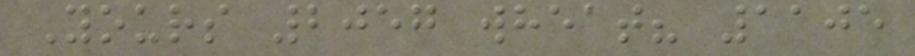Yours 2057 wheat? 1105
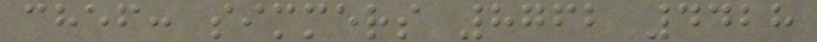chef: simmers 8762 4428
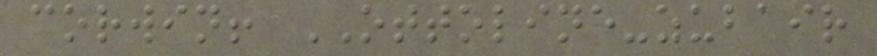corwin! OTTOLINE-zubair
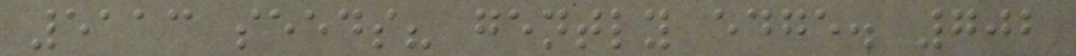5113 seeds? gently edge. 702
